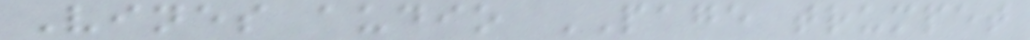Vines audio PAGE trumpet
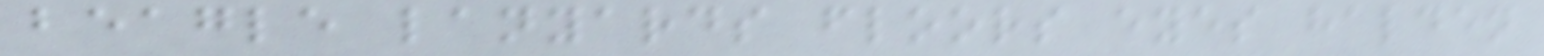beagle lanyards floors eyes halden
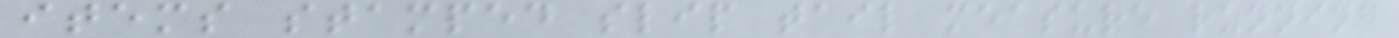items stamped slip tail measure running
